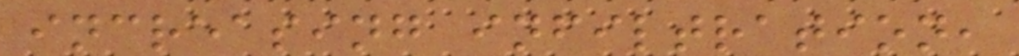increasing infiltration,
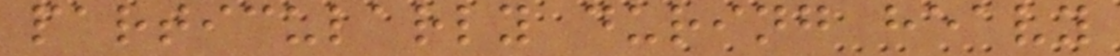particularly during heavy
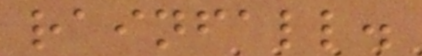rainfall.
